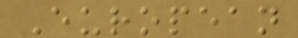European
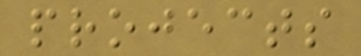projects
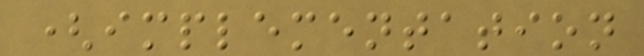(implementation
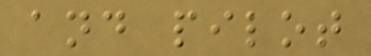and pilot
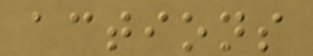actions
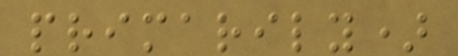primarily)
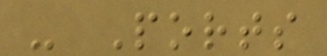- Ports
